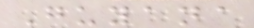Guyana
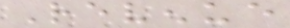Revenue
